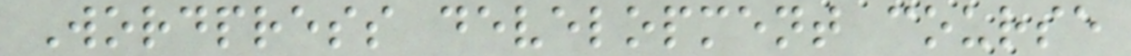Wordpress development course
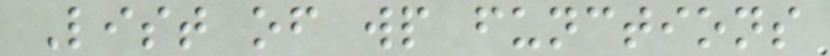List of wp functions
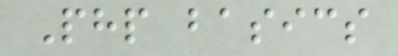Php basics
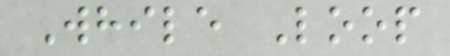While Loop
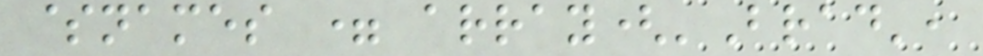$names = array('Brad',
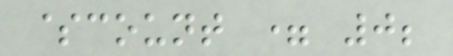$count = 0;
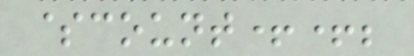$count++;
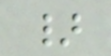}
